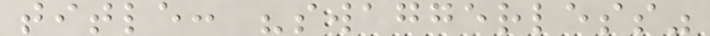title: "swaggerless"
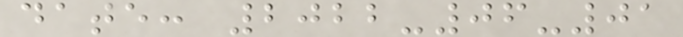date: 2022-06-01
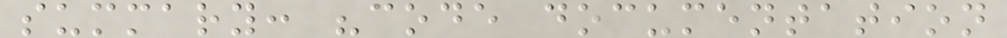summary: "code documentation
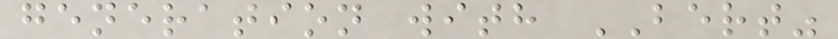generation with BERT"
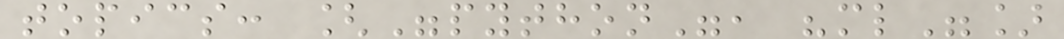topics: ["python", "ml"]
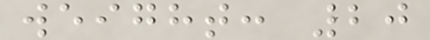weight: 20
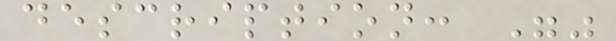description: ""
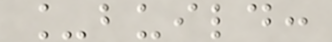_build:
